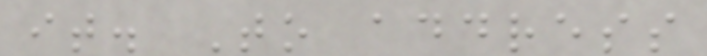it. To address
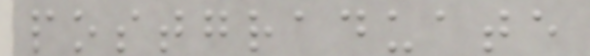postgraduate
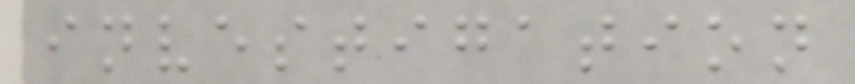investigation
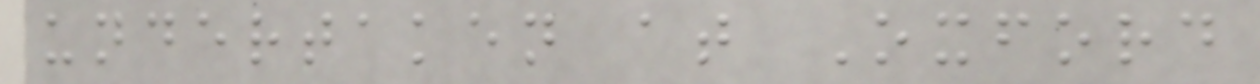undertaken at Oxford
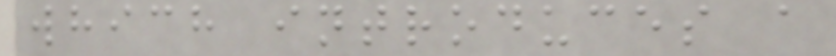which introduces a
